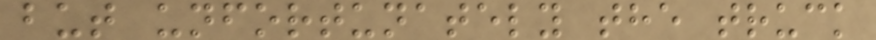but unfortunately the truck
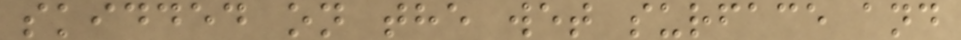skidded on the wet surface and
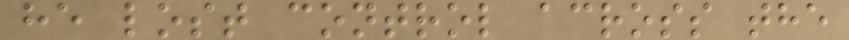he lost control across the
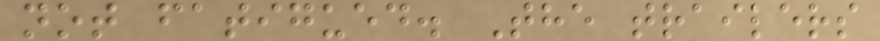not fatigued. The trailers
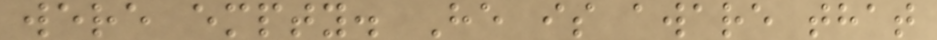were empty. He is aware that
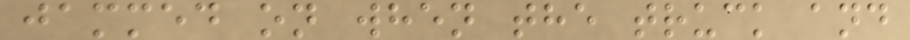jammed on when the truck and
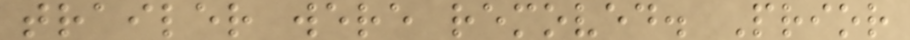trailer were removed. Prior
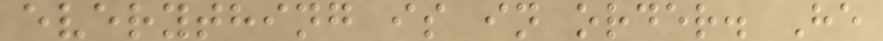everything is in order. He
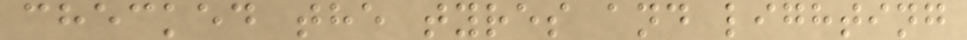checked the tyres and lighting
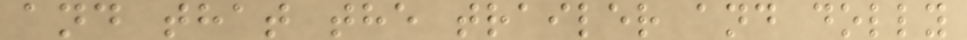and that the trailer and dolly
